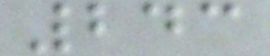243
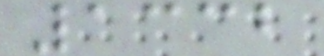1332
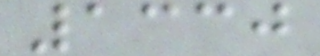1330
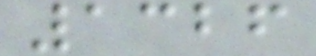1326
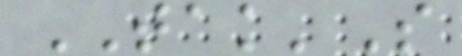TAK'S
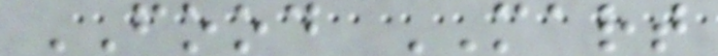FOOD MART
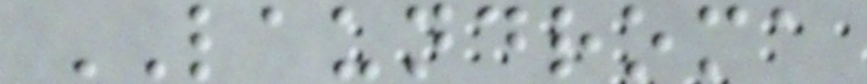LAUNDROMA
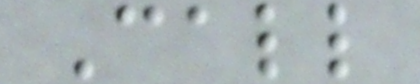Call
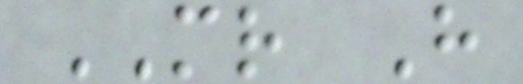MR H
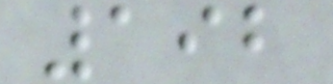192
